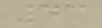43
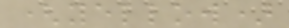(yellow)
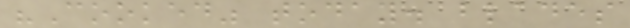"Cooked" today. blades
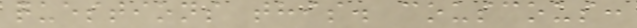questions this. couscous:
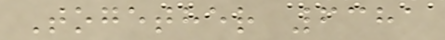Together 6381
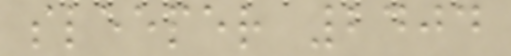sleeper 2404
